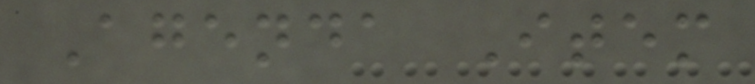Agenda Item
